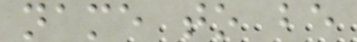name to be
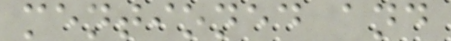mentioned and
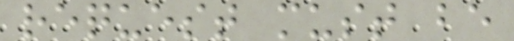request must be
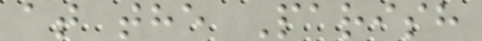at the Parish
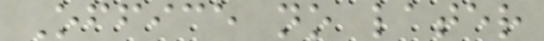Office no later
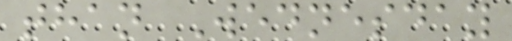than Wednesday
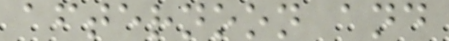afternoon and
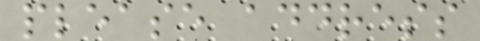please address
